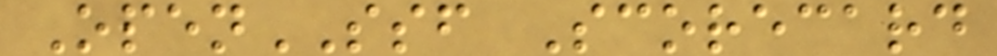OpenSSF Scorecard
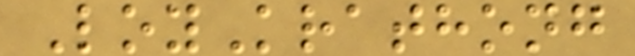LoyKrathong
